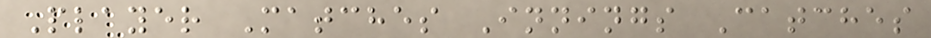Player Matches Innings Catches
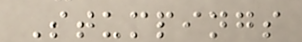Stumpings
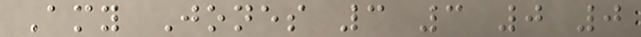Amy Jones 3 3 0 0
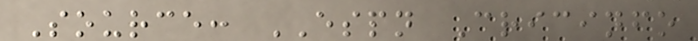Source: ESPN Cricinfo
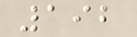192
